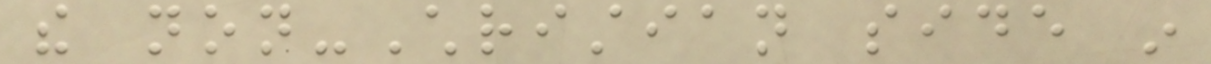the non-Christian side in
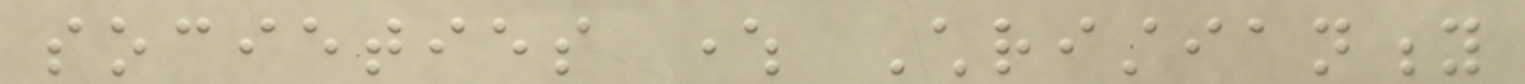societies where Christianity
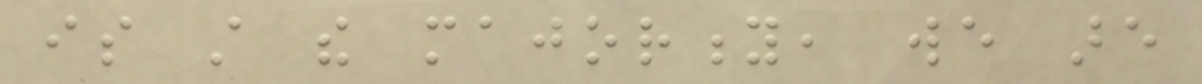is still the majority, we are
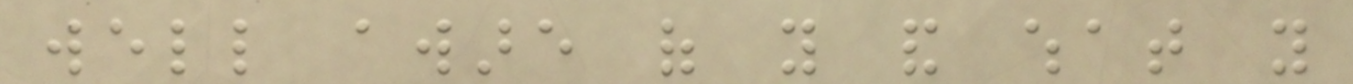well aware of you and what you
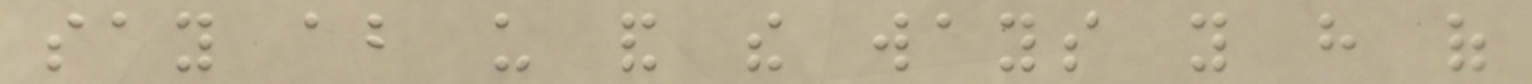say about us and the ways you have of
